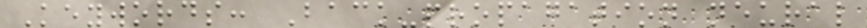Keywords: Back-propagation neural
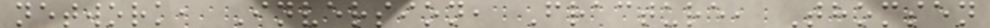network, Inversion, Fracture, Thomsen
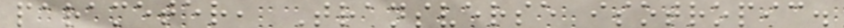parameter, Transverse isotropic.
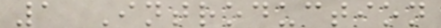1 Introduction
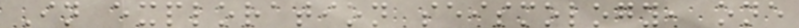In exploration seismology, one
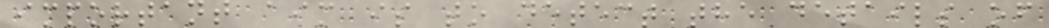important aim is to detect the details of
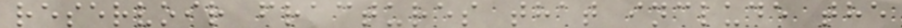reservoir fractures that include the
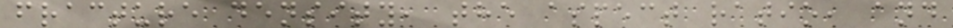fracture density, the aspect ratio, and
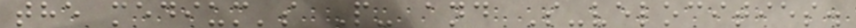the medium's P- and S-velocities.
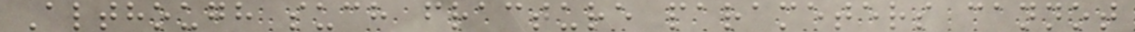Although such fracture parameters cannot
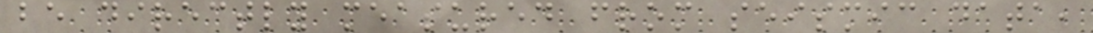be directly measured from seismic data,
